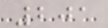201
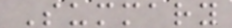Summary
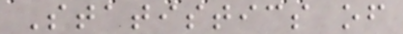Statistics of
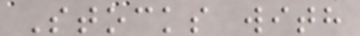Stocks with
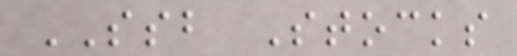SSB Stocks
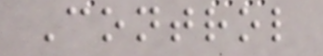Control
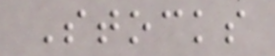Stocks
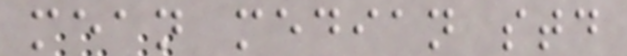mean median std
